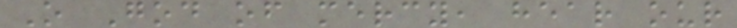O God of mercy, hear our
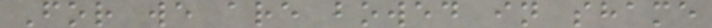For we are bowed in shame
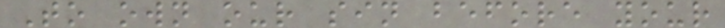To own our sin before your
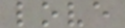love
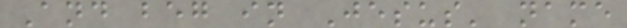And beg in Jesus' name
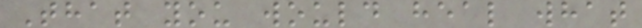That you would heal what
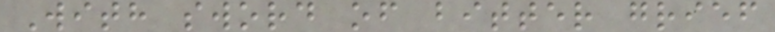With sword of bitter grief
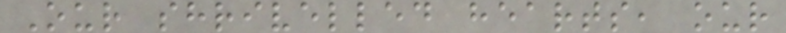Our shrivelled hearts, our
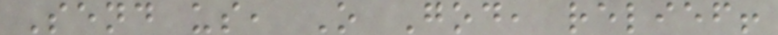Send us, O God, relief!
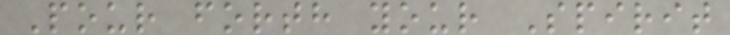Pour forth your Spirit
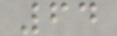64
